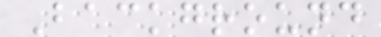Background
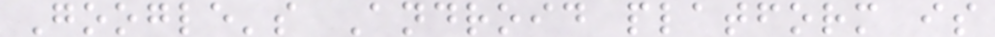Google's Android platform is
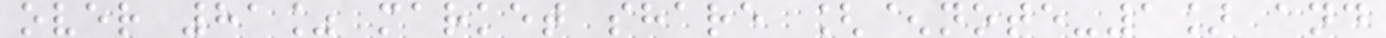over 81% market share [^note-1] and
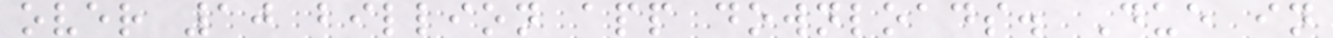over 10 billion app downloads. Due in
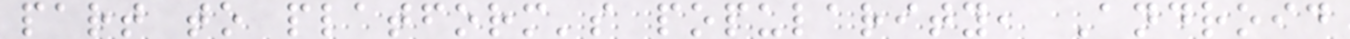part to platform's popularity, Android
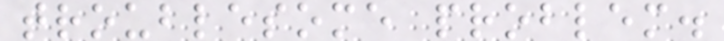troublesome problem.
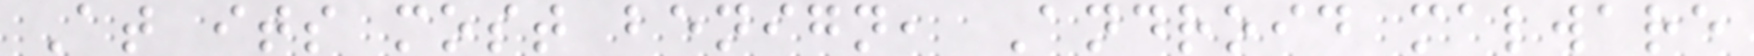At its most benign, Android malware
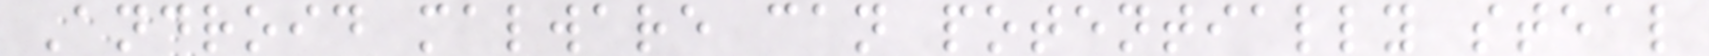Android malware can potentially steal
